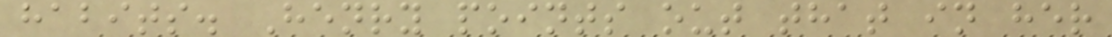habits. Henry points out that in her
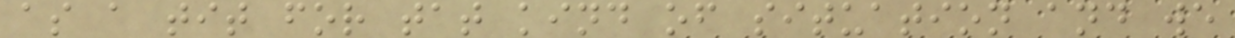as a tit for tat kind of situation and we
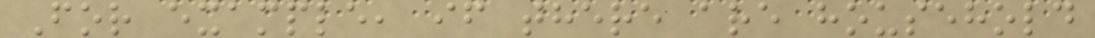For example, if there are household
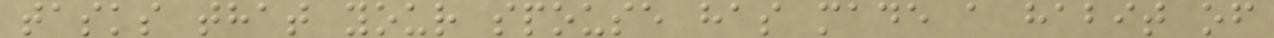tasks that your spouse has made a habit of
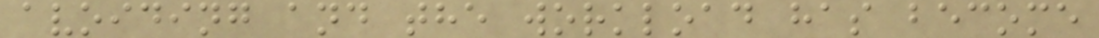avoiding and the workload has become
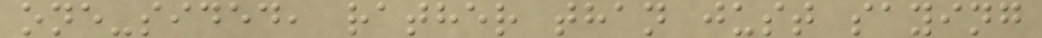one-sided, rather than just saying
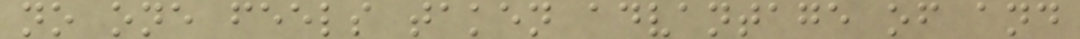no one feels taken advantage of and
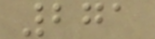271
